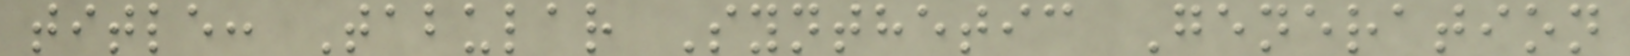title: Tabular Synthetic Generation
